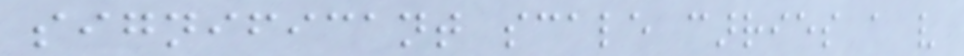significant scale carries a very
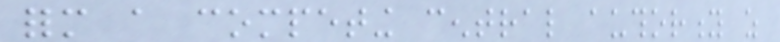form a competing central authority as
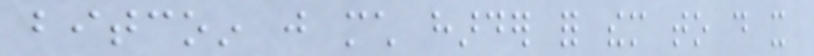bitcoin just much harder for them to do it
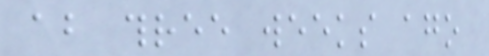about three weeks ago
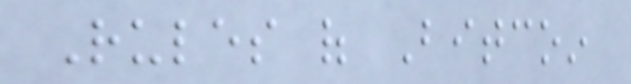Rules of Bitcoin
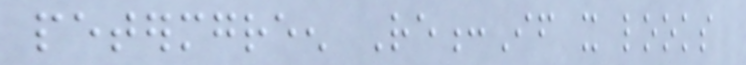petermgreen Re:If it looks
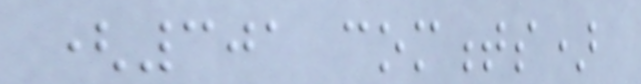(301 comments)
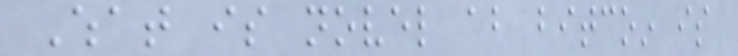What is novel about bitcoin is
